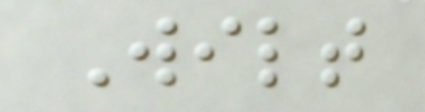Wilt
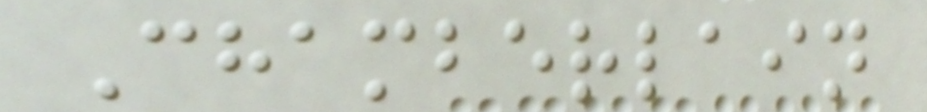Chamberlain
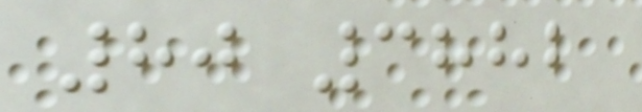80 3882
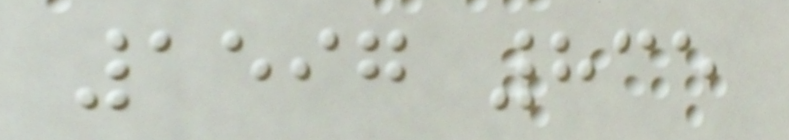1597 835
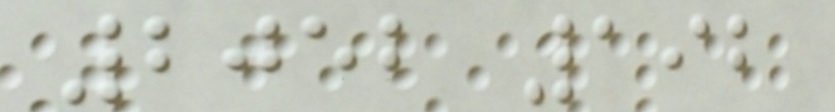2052 192
